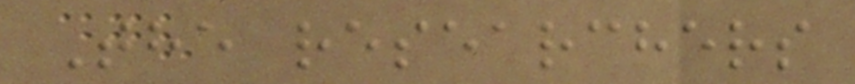The researchers
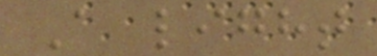A light
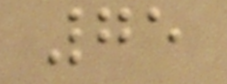75
